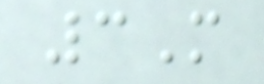3M
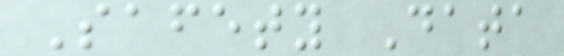Safety Data
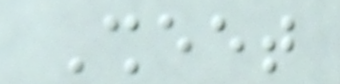Sheet
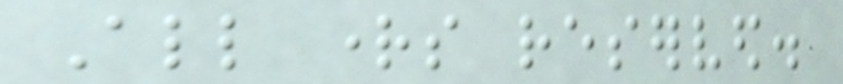All rights reserved.
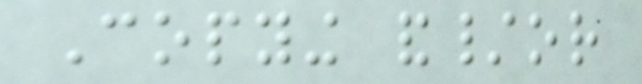Copying and/or
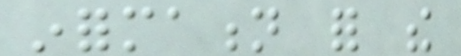information for the
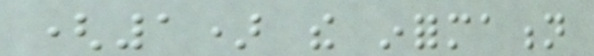(1) the information
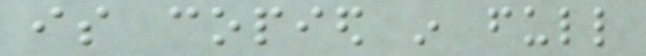is copied in full
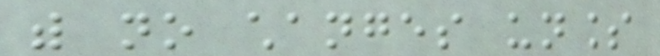with no changes unless
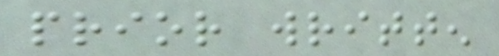prior written
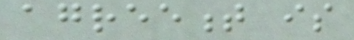agreement is
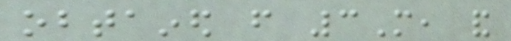obtained from 3M, and
